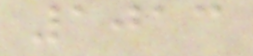1013
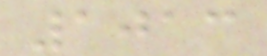1013
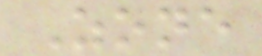Zone
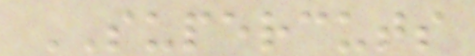SUPERCUTS
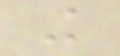K
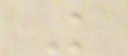K
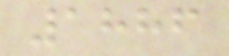1886
